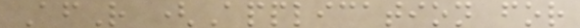AfR (Application for
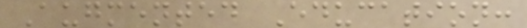Augmented Education:
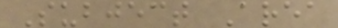Subject Area
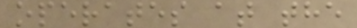operates at the
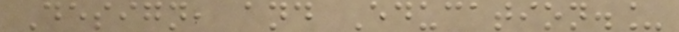Design, and Education._
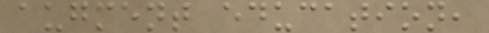augment education,
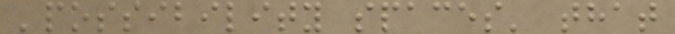'possibility spaces' that
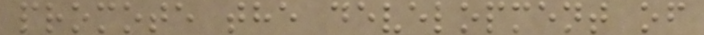promote the development of
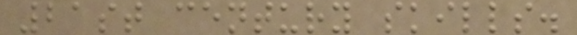21st century skills.
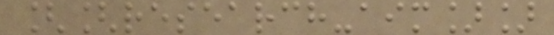[[research-aim]]
